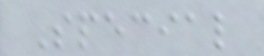Special
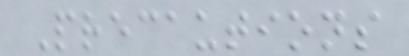Precautions
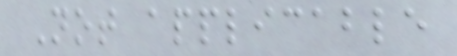Not applicable
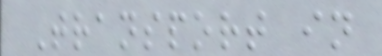Transport in
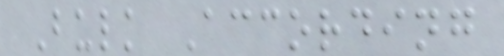Bulk According
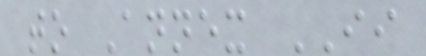to Annex II
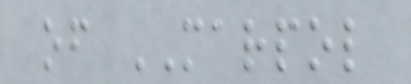of MARPOL
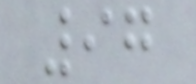97
